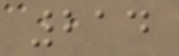214
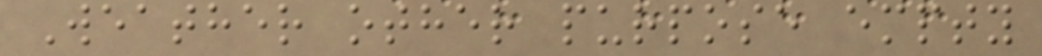Weather other purpose empty
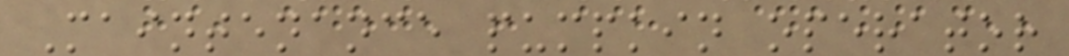Maintenance pumpkin operator
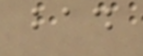bad
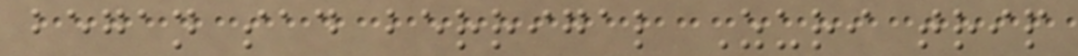began sad berrigal Zuri trip
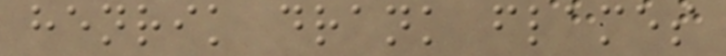henrik drank flames
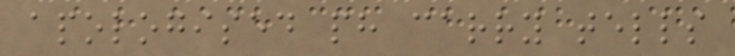apologised ph carry tells
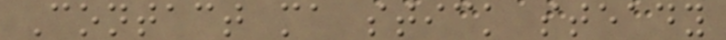Contact ma stick steady
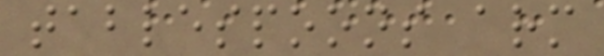tablespoons arm
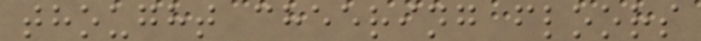thought cheering floors
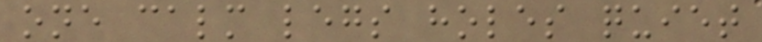one calm legs holes quiet
